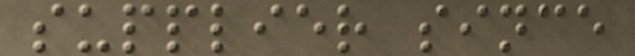supplier since
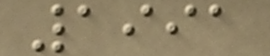1991
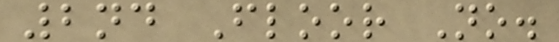2nd Floor No.
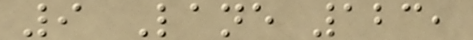9 Lane 123,
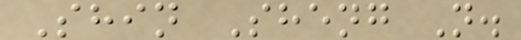Shin Sheng N.
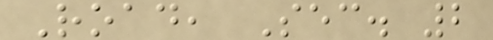Road, Sec. 2
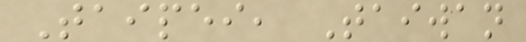Taipei, Taiwan
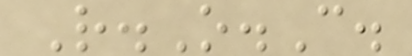R.O.C.
